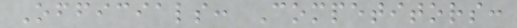Officials: Competitors:
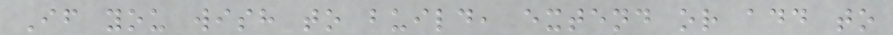If you wish to build, extend or add to
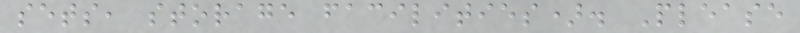sets, storage facilities). Please
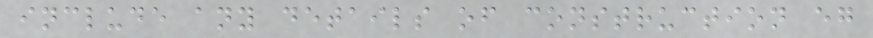include any details of construction eg
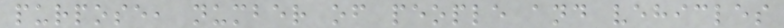purpose, number of people and vehicles
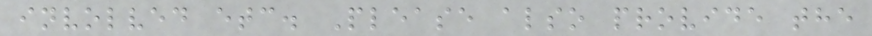involved etc. Please also provide the
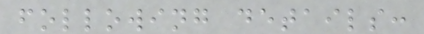following details:
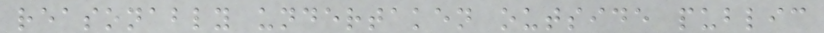reasonably undertaken outside public
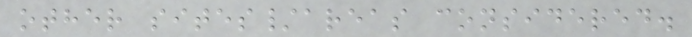other sites/areas considered.
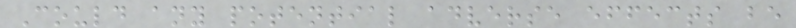Could any potential adverse effects be
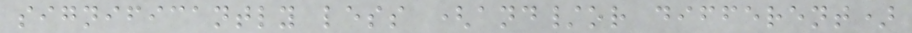significantly less (and/or different)
